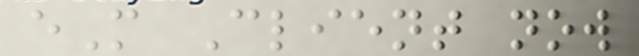eM Client now
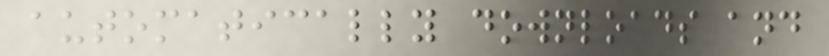automatically downloads and
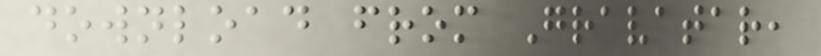download from Gravatar,
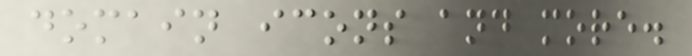domain icons and more.
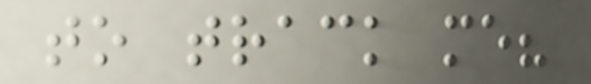to track me?
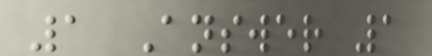1 Answer 1
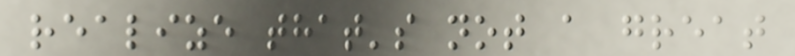realize that's not a great
